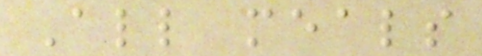All meals
